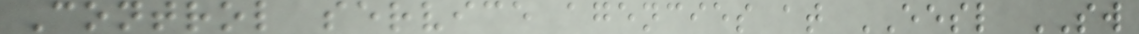Control service agencies at EESL SW
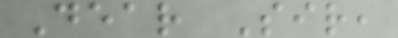Dear Sir,
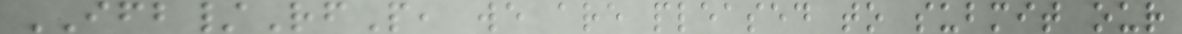IFB/RfP, we are pleased to submit our
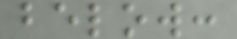below:
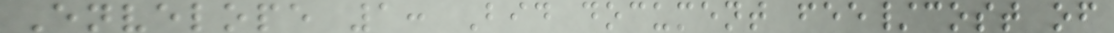Envelope 1: Bid document fee/cost of
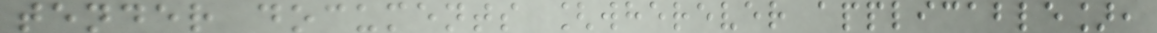tender documents [wherever applicable],
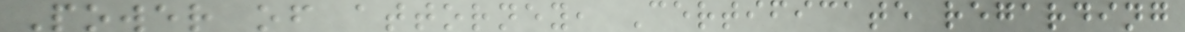Power of attorney, Certificate regarding
